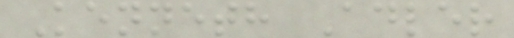Kenneth Adler
